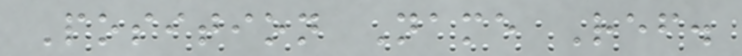Position Name Ref.
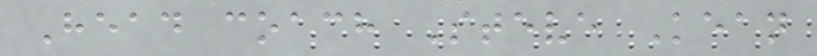Head coach Steve Kean
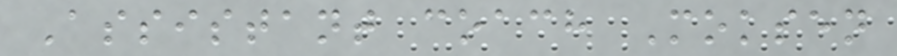Assistant coach Moksen
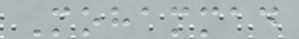Mohammad
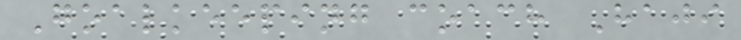Goalkeeping coach Haji
